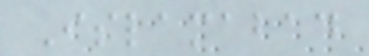Islamabad
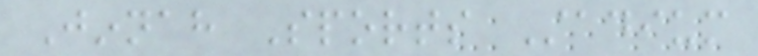Jinnah Sports Stadium
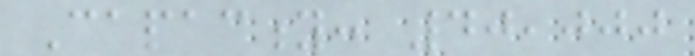Capacity: 40,000
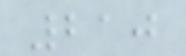210
